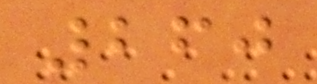260
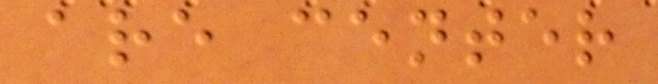are center
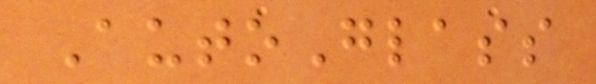AutoGlass
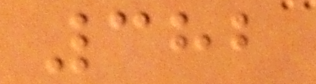382
